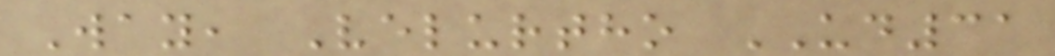Way, Velurtho UD31
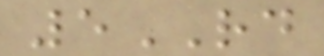5RD
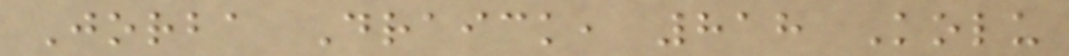Jorba Draick, 818 Kolu
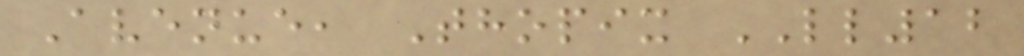Avenue, Thopix LL12
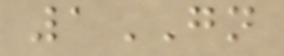1GN
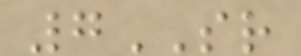7SR
